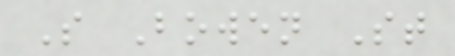S Bowen St
